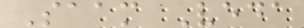Saam Veda
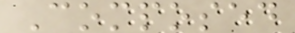Composed
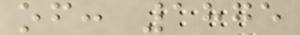of: 1875
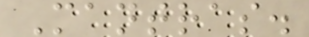Mantras.
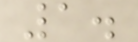1.
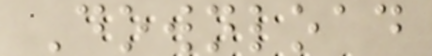Download
